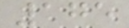175
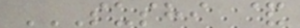SUSHI &
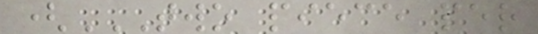(TWO PIECE PER
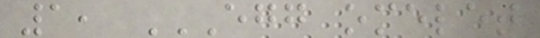1, EGG OMELET
